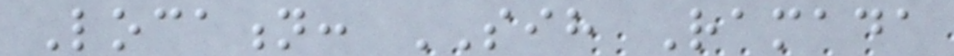Location: SIH Ramada
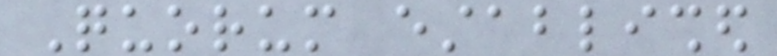Quorum established
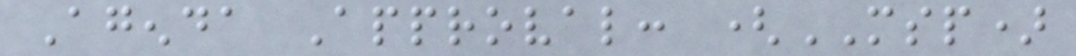Agenda Approval: (MSP)
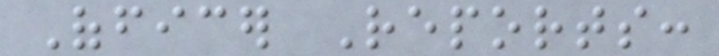Officer Reports:
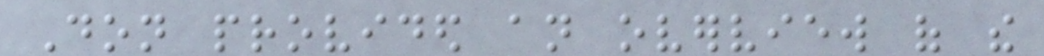Don provided an overview of the
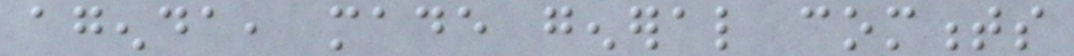agenda, made general comments
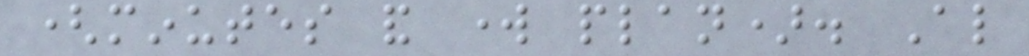(minutes and work plan). Also
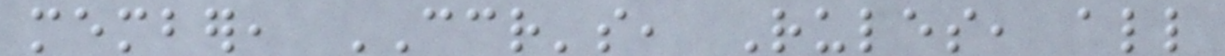member, CCR's, Rules, all
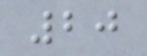20
